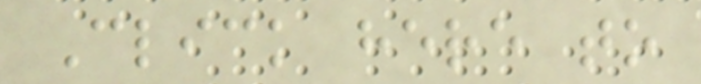Click here to
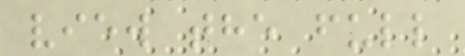view the full
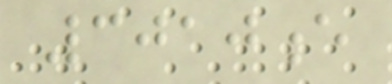3010e
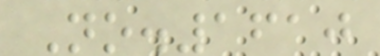No.1610
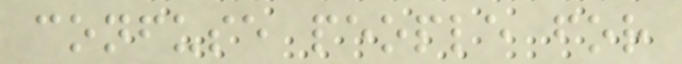confuse people for
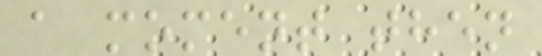a moment then
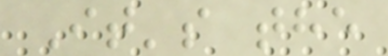It's the
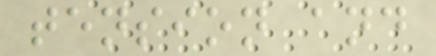tension and
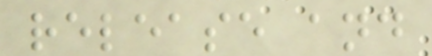release and
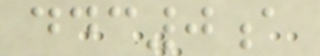ddc0a
